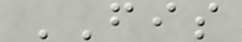FIS
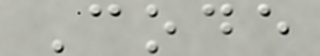Code
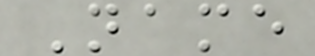Name
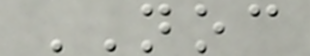NOC
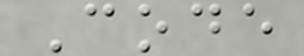Code
